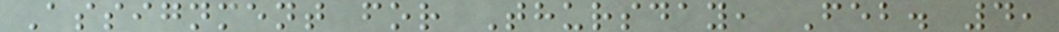Assignment for Thursday, Feb. 4,
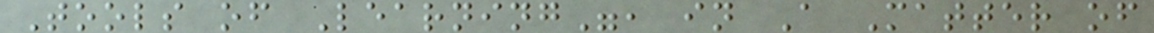Tools of Learning", in A Matter of
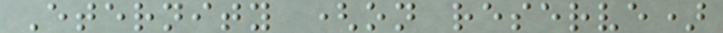Eternity (on reserve)
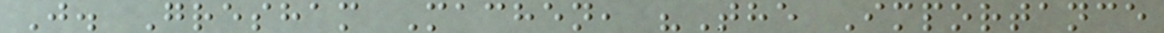J. Gresham Machen, "The Importance
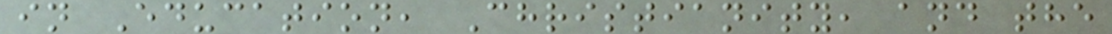in Education, Christianity, and the
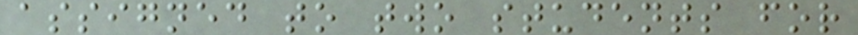assigned to two students for
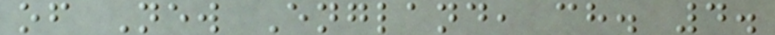of New England, ch. 4.
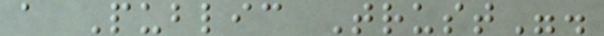a Public Trust".
